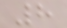8
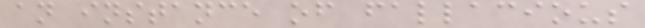an instance of fallacious
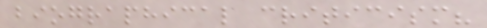biographical criticism?
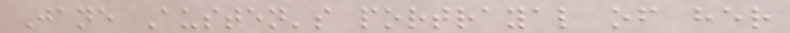Jane Austen's portrayal of her
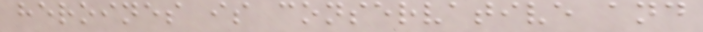heroines is conservative and
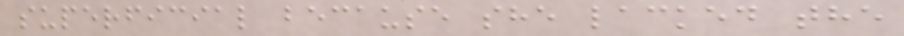superficial because she lacked the
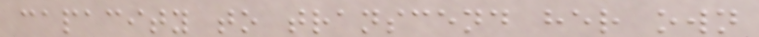capacity to transcend her own
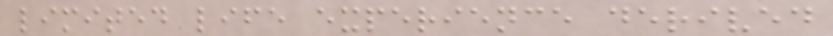limited life experience derived
